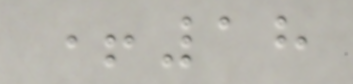+18
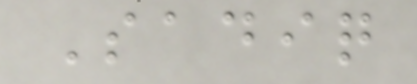Sadiq
